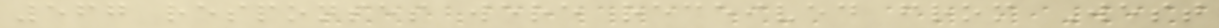567 responses were received from West
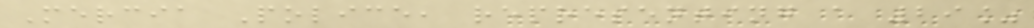Mercia Police, representing a 29%
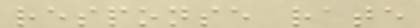response rate
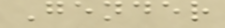Gender
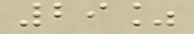29%
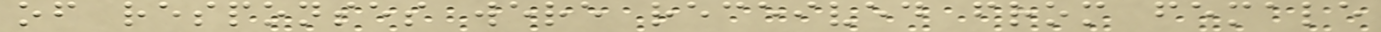of responses were received from female
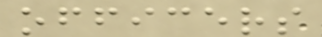officers
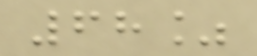68%
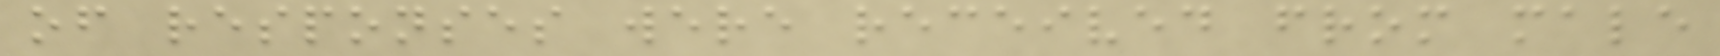of responses were received from male
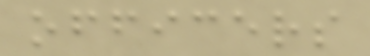officers
